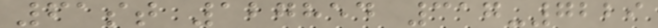61st 127854 317-7229
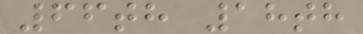66th 18th
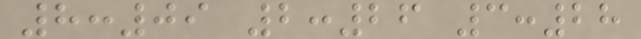8:09 2:26 3:28
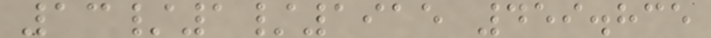13/1/1915 459.835
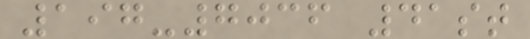197-7036 41st
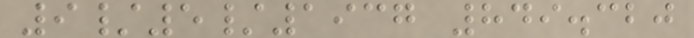9/5/1937 849.320
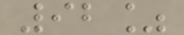92%
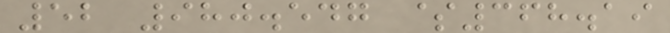52 980.547 $368.19
